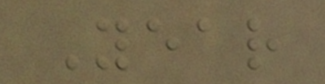Year
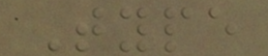Type
